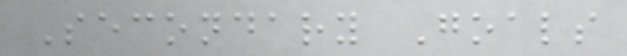Secondary Goals
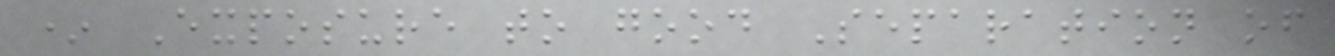* Exposure to good Separation of
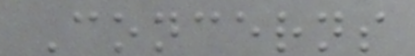Concerns
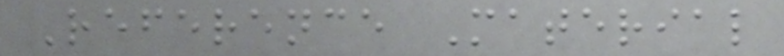Reference Material
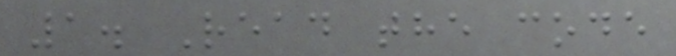1. Read the code
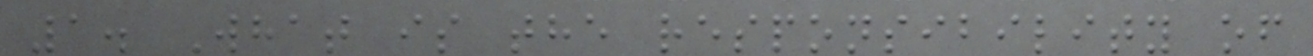1. What is the responsibility of
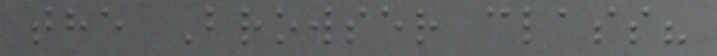the Browser class?
